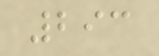293
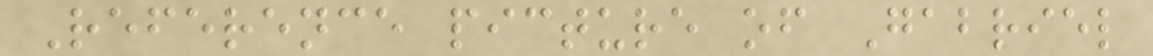Reference picture of Gabriel
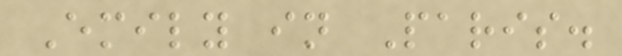Emily in Paris.
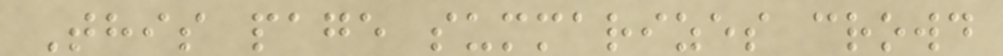This page summarizes crowd
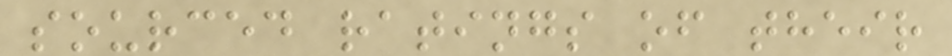sourced ratings of their
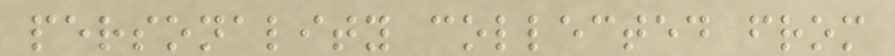personality collected from
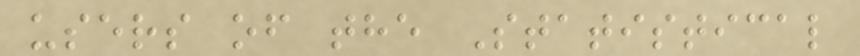users of the Statistical
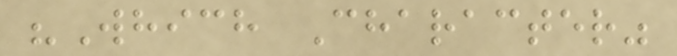"Which Character"
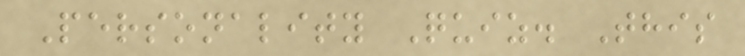Personality Quiz. This
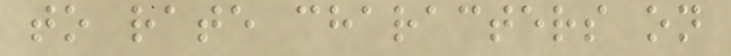to rate characters on
